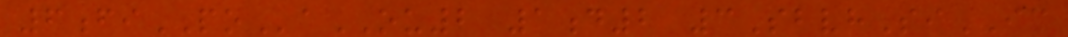6fiPOaOU2 1d2 3SbvhSiIC
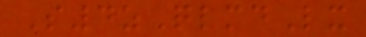S4zQlmdLx
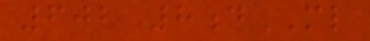602 8dML
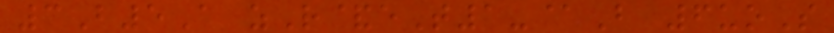3B5A zR&eT1-@B 6uoS
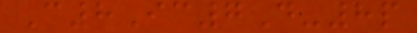C8Ic7D-8p
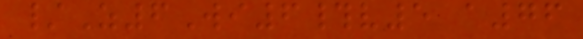/Z6Wi6#v5 a76
